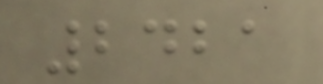2421
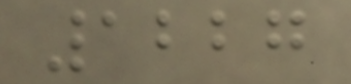1227
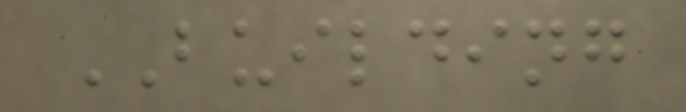BUILDING
